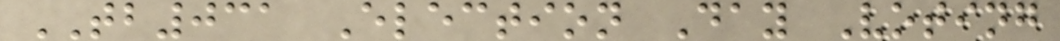TB031 Election Day Voting
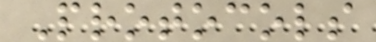Protocols
